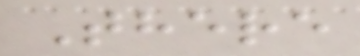There
